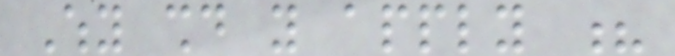Why should you apply ?
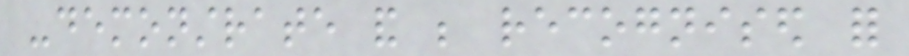-demonstrate and be recognised for
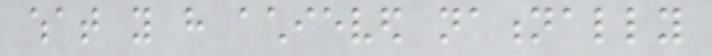what you have achieved nationally
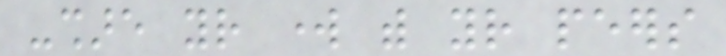-share your work with your peers
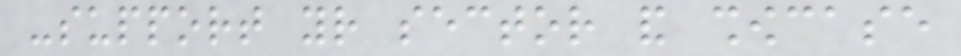-support your sector and showcase
